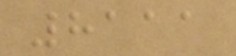8111
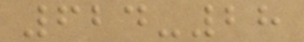624-28
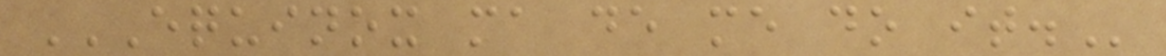EQUINOX MA DE ME DO IT.
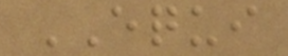EQUI
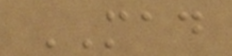MAD
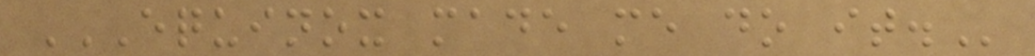EQUINOX MADE ME DO IT.
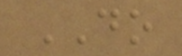DO
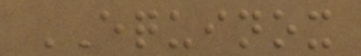EQUINOX
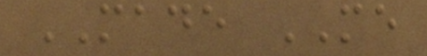MADE ME
